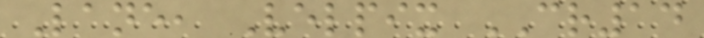Lane, Velpix CR14
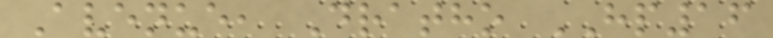Avenue, Dratho HP16
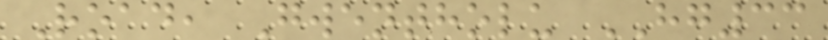Road, Gwentholu HG33
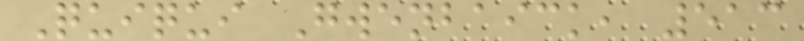Quiqui Gwenbaick, 513
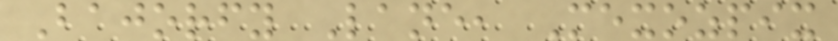Bajorfy Lane, Mexozpix
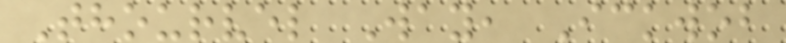Thourvel Way, Ickwob
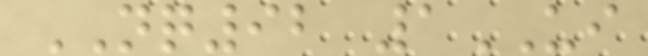NQ92 1UI
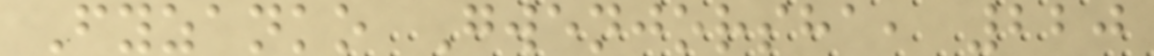Fyzanko Gwenjorsha, 220
